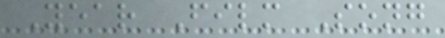Year Film Song
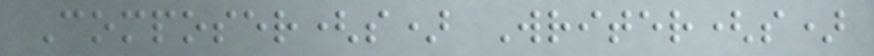Composer(s) Writer(s)
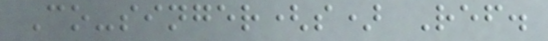Co-singer(s) Ref.
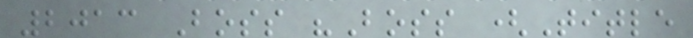2013 Boss "Boss (Title
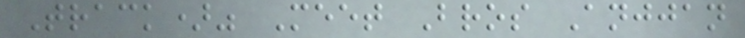Track)" Meet Bros Anjjan
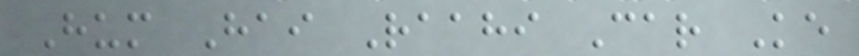Hum Hai Raahi Car Ke
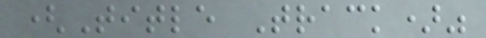(Title Track)"
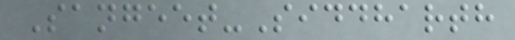Sangeet-Siddharth
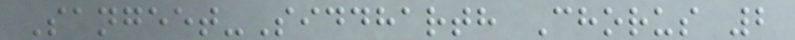Sangeet-Siddharth Chorus 2
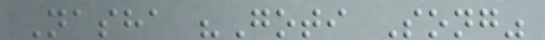Nasha "Goti Song"
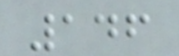146
